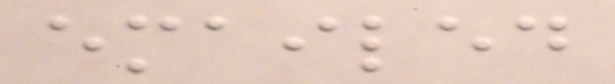emailed
